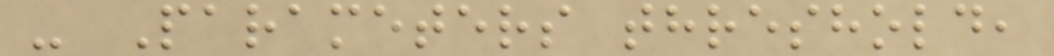- Parameters threshold,
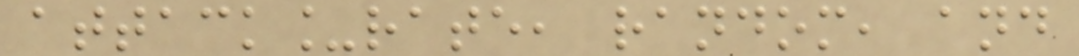attack_rate, random, and
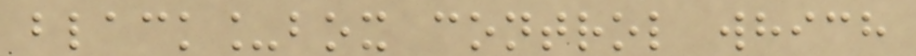black_box control which
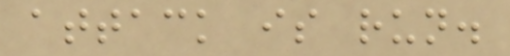attack is run.
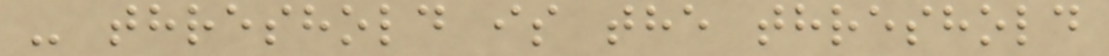- threshold is the threshold
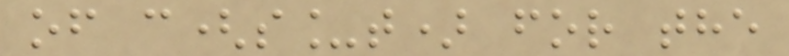of c(s_t) for the
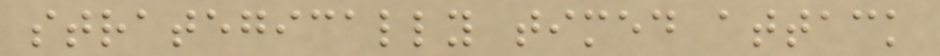strategically timed attack
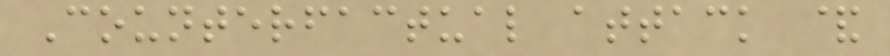Counterfactual attack &
